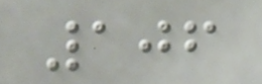106
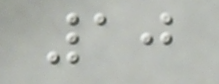10
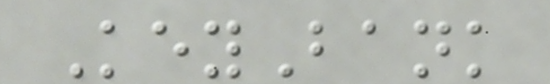KeyBank
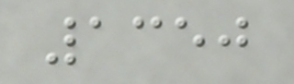1350
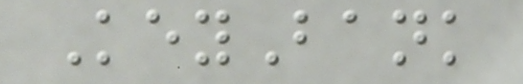KeyBank
